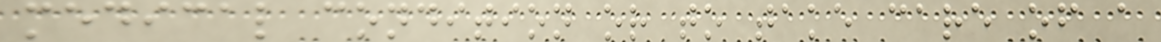medical condition or to take care of a
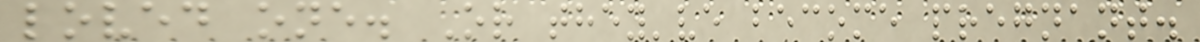loved one. Or they've become pregnant.
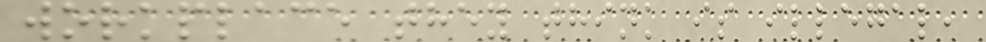workplace they think is illegal,
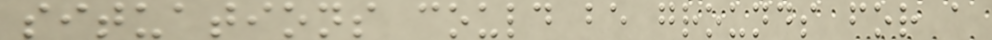situations could be grounds for a
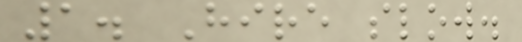1. Hire slow.
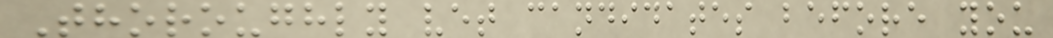Thoroughly vet candidates before you
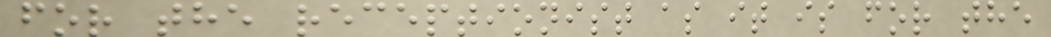for the receptionist as it is for the
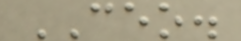CEO.
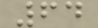64
